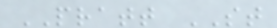PRATT ST
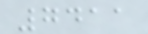7411
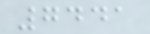7441
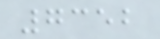7352
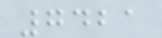7421
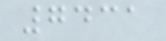7431
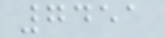7451
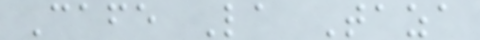Cafe La Taza
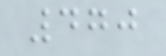470
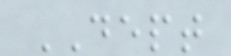DEPT
